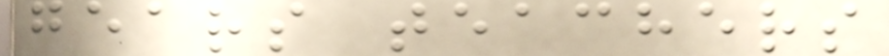gears teachers
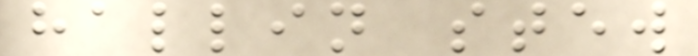hallin stew
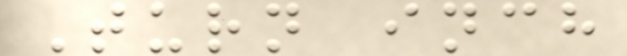Turn inch
